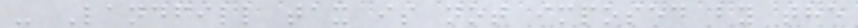- Landfill tax is not imposed by the
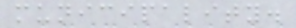municipality.
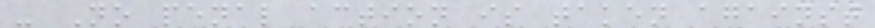- No penal action is taken against
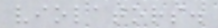violators.
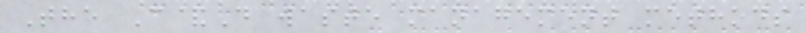The C&D waste management methods
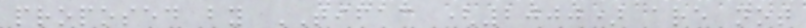proposed by TIFAC (2000) are not
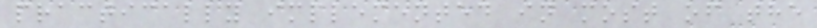practically implemented in most of the
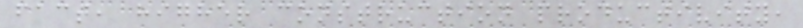fact, higher construction productivity,
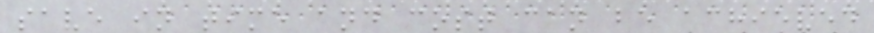save in time and cost can be achieved
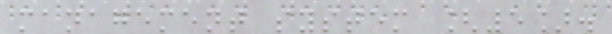management system [5].
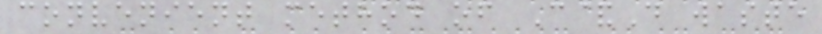convenient method of C&D waste
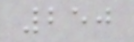250
